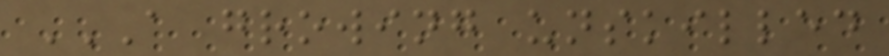A GROWING UNSKILLED
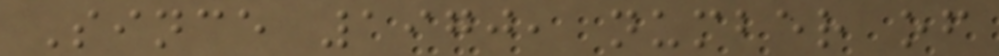Since 1970, number of
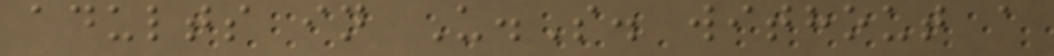adults in U.S. without a
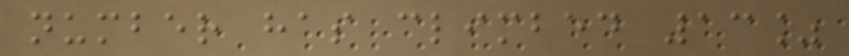number has climbed 13%
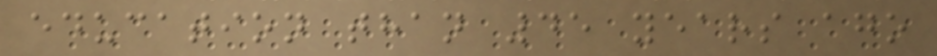education than 45 years ago
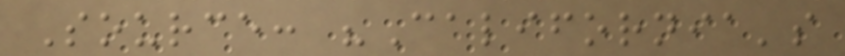Source: "California's
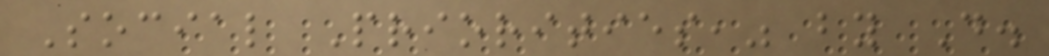Social Priorities," by D.
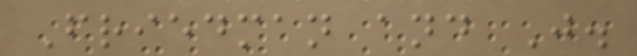Friedman and J.
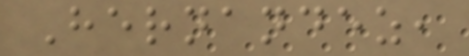Hernandez,
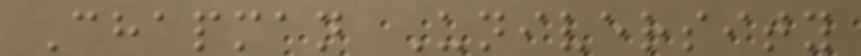Chapman University
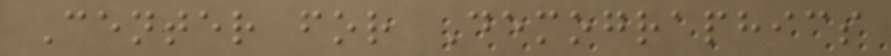Center for Demographics
